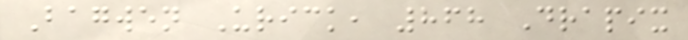Bagwen Urick, 868 Drapix
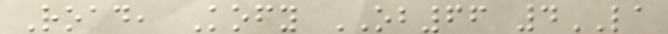Road, Kofy OB66 4LA
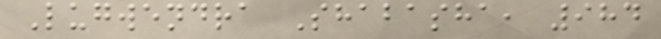Lugwendra Shabasha, 984
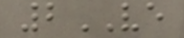2VE
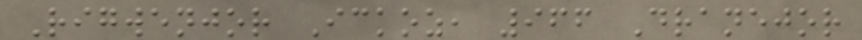Rigwenjor Ickoz, 966 Dranejor
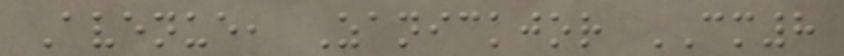Avenue, Zanickjor CM8
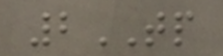2TP
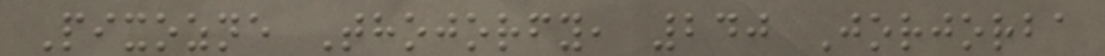Pixozne Thojorfy, 240 Jorjorba
